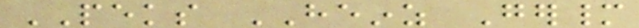PEKS HEINZ Germany
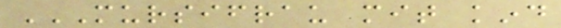MURSIFRAU MIT KIND
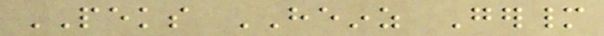PEKS HEINZ Germany
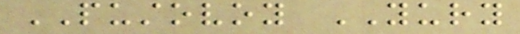PUSTOVOY YURY
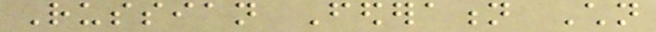Russian Federation Children
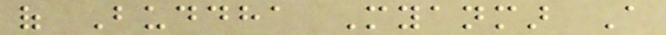of Buddha Myanmar A
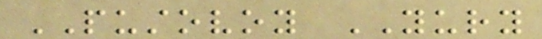PUSTOVOY YURY
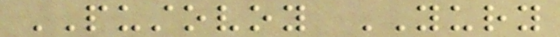PUSTOVOY YURY
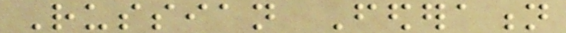Russian Federation
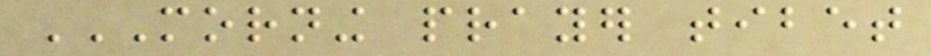MORNING PRAYER TIBET
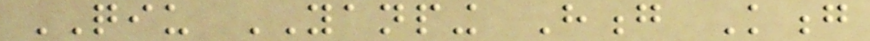QIU YANPING Hong Kong
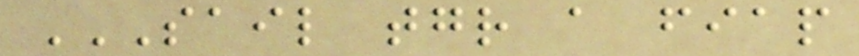SAIL TOGETHER A FIAP
